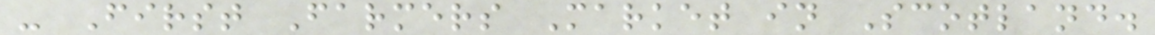- First Farmers Market in Scotland.
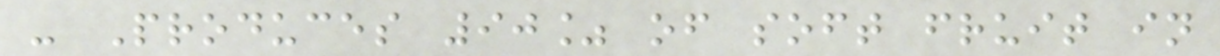- Produces 90% of soft fruit in
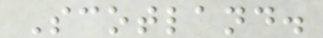Scotland.
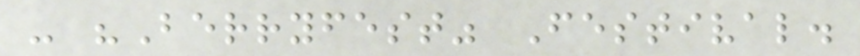- "Berryfest" Festival.
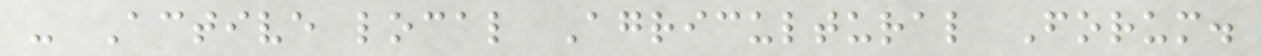- Active local Agricultural Forum.
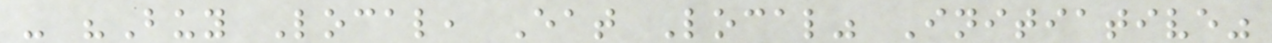- "Buy Local, Eat Local" Initiative"
